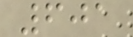601
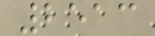2513
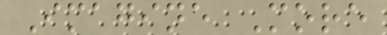Imagine More
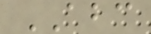ABC
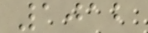1012
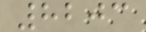8203
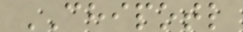CHIPOTL
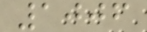1006
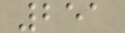251
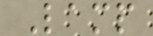Lamp
